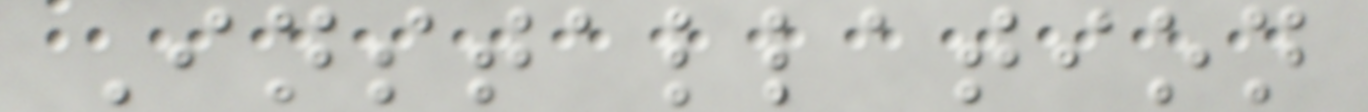Installation
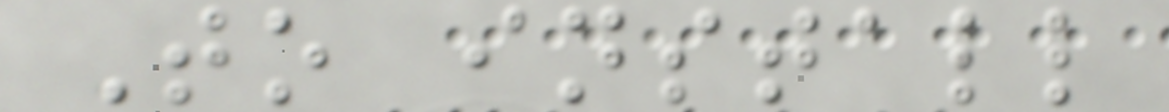To install
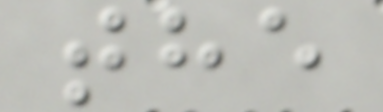the
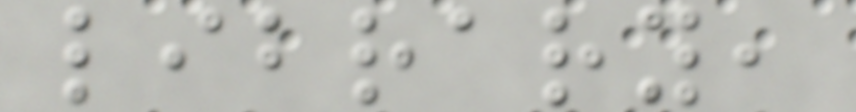library,
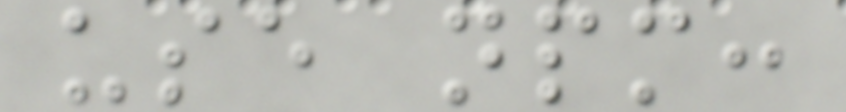use npm:
